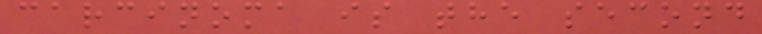carcinoma is the second
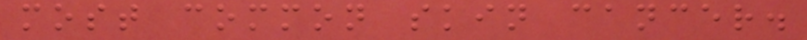most common skin cancer.
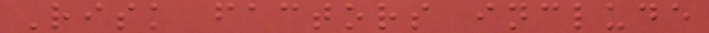Risk factors include
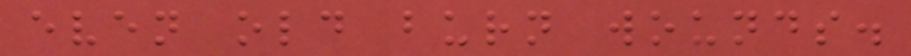even old burn wounds.
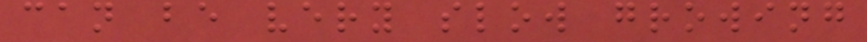can be very slow growing
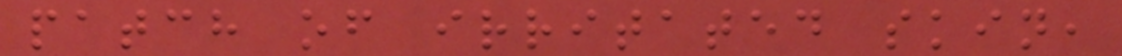patch of irritated skin,
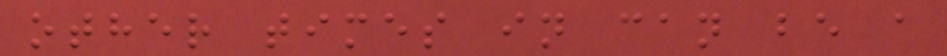other times in can be a
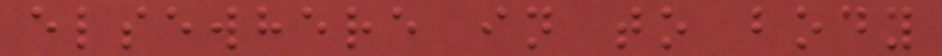elsewhere in to body
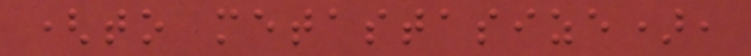(to metastasize),
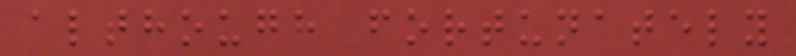although fortunately
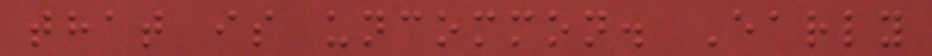that is uncommon. Early
